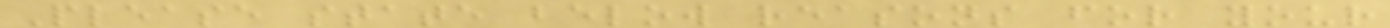Please state below reasons for your
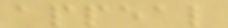appeal
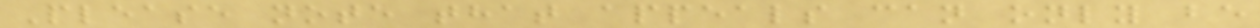Please note that appeals can only be
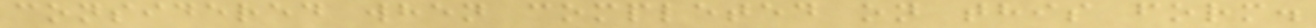considered when completed on this form.
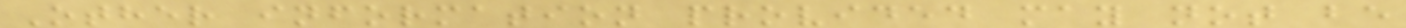Other information provided may not be
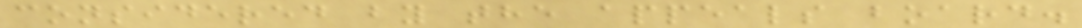considered by the appeals board.
